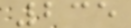235
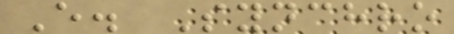E. Synchro
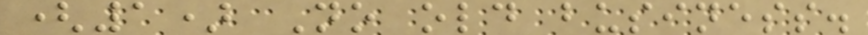(1) No old business.
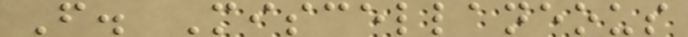F. Miscellaneous
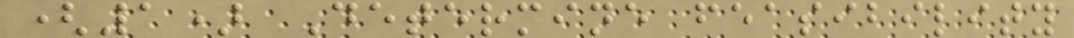(1) Determine feasibility
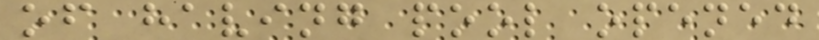of having pool opened
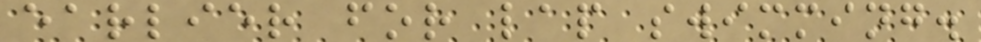earlier for lap swimming.
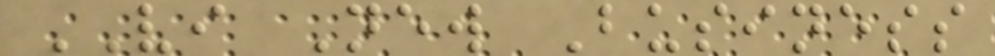VI New Business
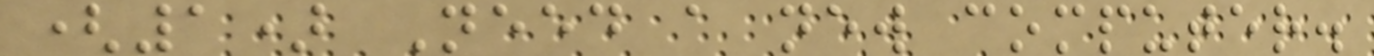(1) Need a new computer.
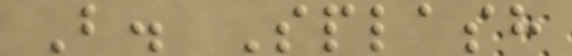B. Splash
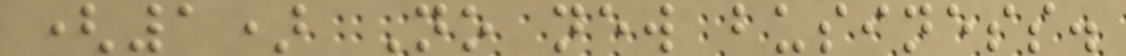(1) No new business.
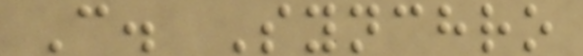C. Synchro
